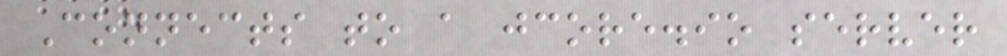Connects to a jcore.io server
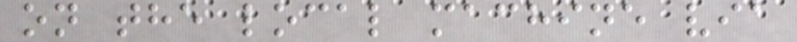on the local machine via
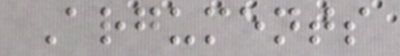Arguments
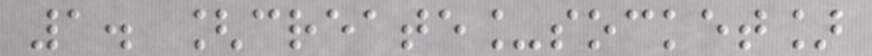1. [create_socket]
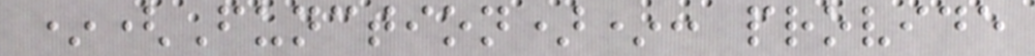*(Function)*: provide
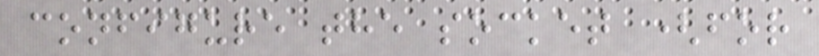configure the socket (for
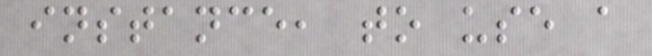instance, to use a
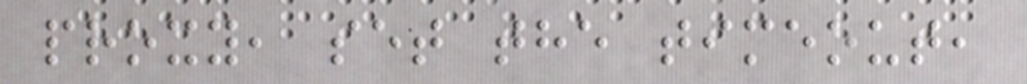proxy, set the timeout,
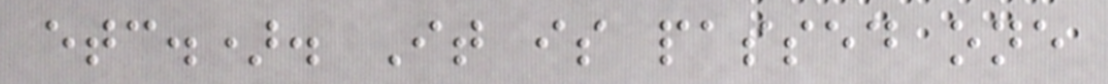etc.). It is passed one
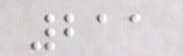211
